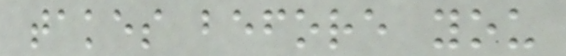takes before you
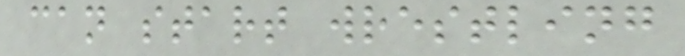can start wrestling
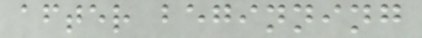after beginning
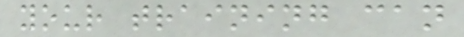your training can
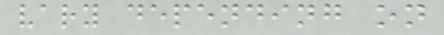vary depending on
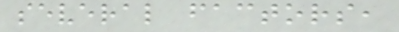several factors,
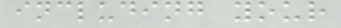including your
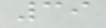39
